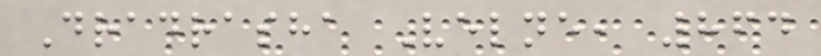Dradrasha Velne, 864
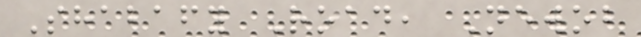Shabafy Road, Newob
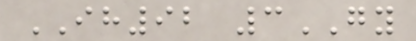IH92 3GY
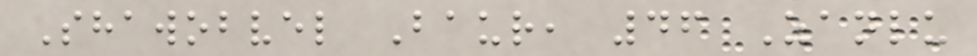Shawobvel Baur, 46 Zanlu
